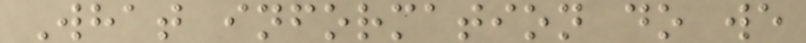What information do we
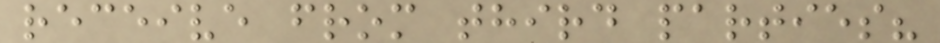receive from third parties?
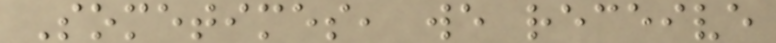Sometimes, we receive
